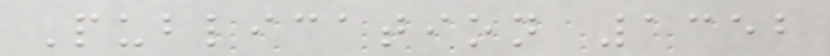Publication 1352
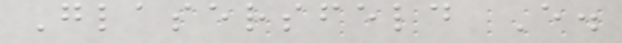Glasersfeld E.
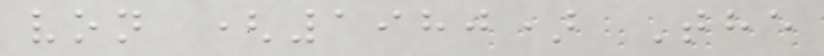von (1980) The
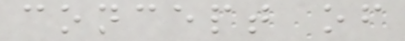concept of
